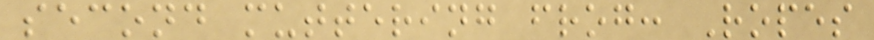second muttering frog: Ropes
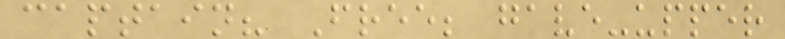captain? Free; gave-upper
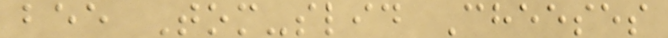bee Tom-slid Cheeses
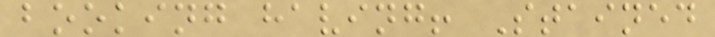booking having! Stained
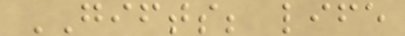GIFTS; life
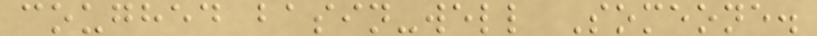coughed basin-well Someone.
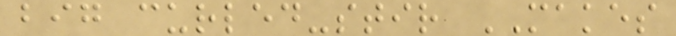big curled-stir MAKES
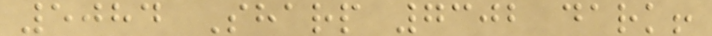5084 Sharp 7302 dark!
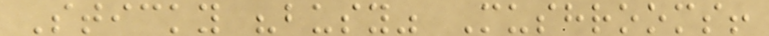Sticky "busy" Mushrooms!
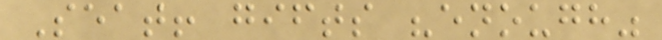Seat! gifts "enough"
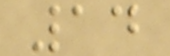14
